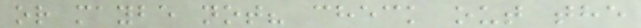or maybe not? check out the
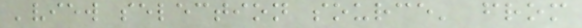'view selection source' from
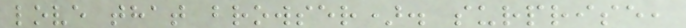love that browser). surprise,
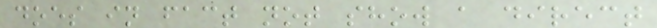does in fact not show a direct
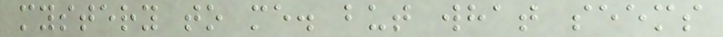mystery to me. but what seems
